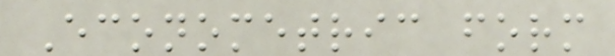Econometric form
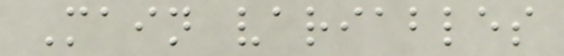Main variables
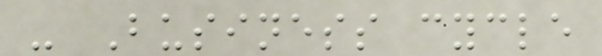- Business cycle
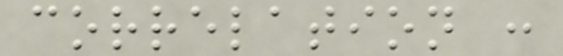correlation :
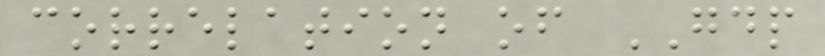correlation of GDP
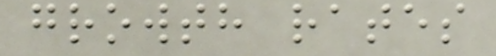growth rates
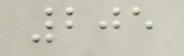205
